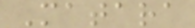Matara
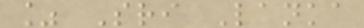% Sri Lanka
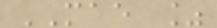MAE %
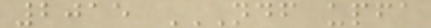2015 NDF UPFA
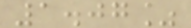1.07%
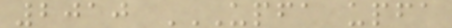2010 UPFA UPFA
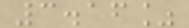3.16%
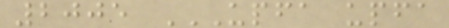2005 UPFA UPFA
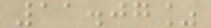11.07%
